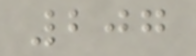207
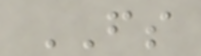FS
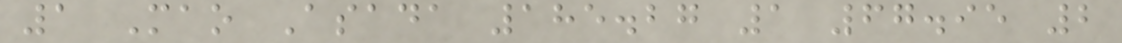1 Mao Asada 185.27 1 67.95 2
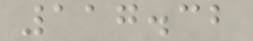117.32
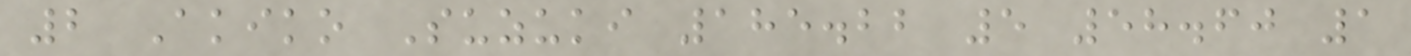2 Akiko Suzuki 185.22 5 58.60 1
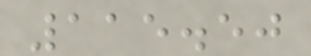115.50
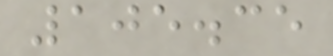105.35
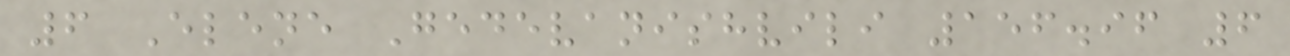6 Elene Gedevanishvili 156.96 6
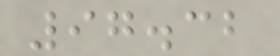97.32
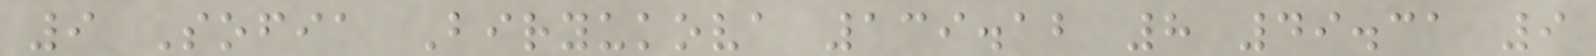9 Sofia Biryukova 139.12 8 49.31 9
